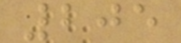205
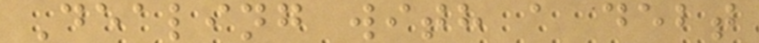Dealing with a debt
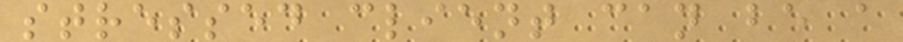stressed client can be a
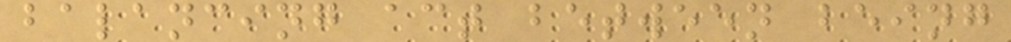balancing act between being
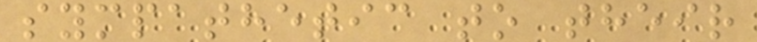sympathetic to their
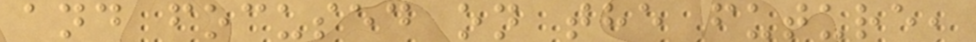and focused on the future,
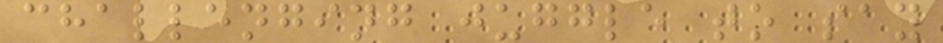challenging juggle to say
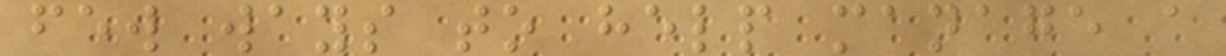few ways to help manage a
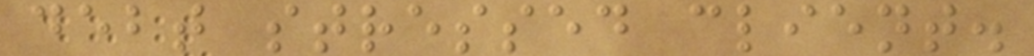debt stressed client.
